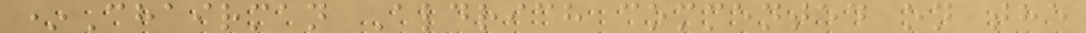*Chairman Aldrich commented on the
